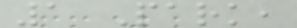1 Park,
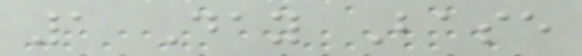1 Day Base
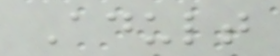Adult
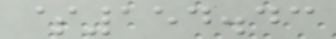$154.43
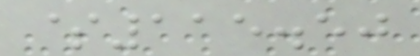$115.50
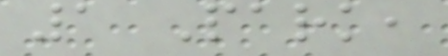1 Park,
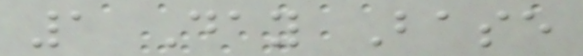1 Day Base
